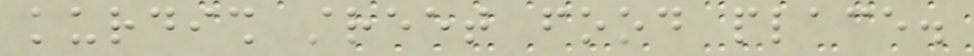kurdish street food place.
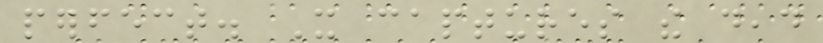perfect. It captures the dead
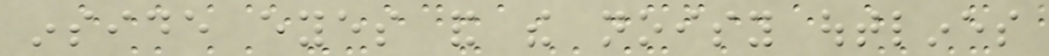inside eyes and the noisy outlines
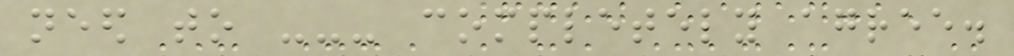need to --- completely agree.
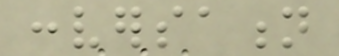conversation
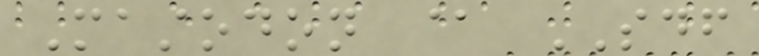Mastodon @ SDF
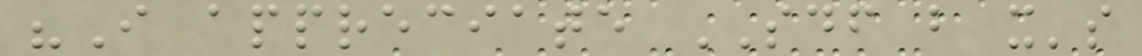"I appreciate SDF but it's
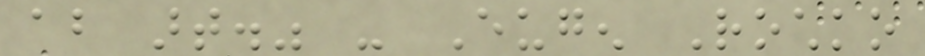about art." - Eugen Rochko
